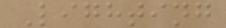Lighting
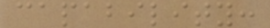capability:
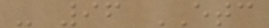- 96 ETC
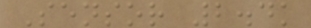Sensor 2.4k
